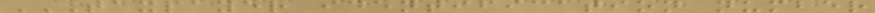TAXPAYER IDENTIFICATION NUMBER
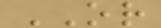OR
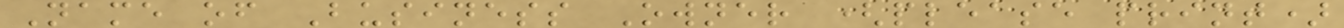Name of Business Owner (please print)
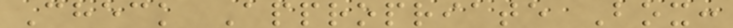Check Appropriate Box:
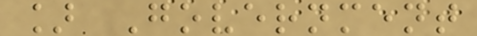] Government
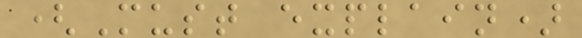(Must explain)
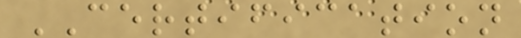CERTIFICATION
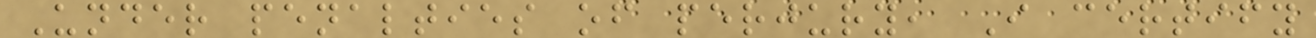Under penalties of perjury, I certify
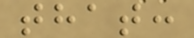that:
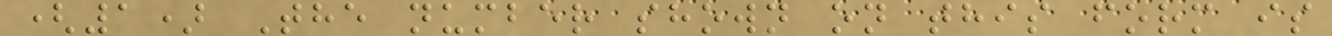(1) The number shown on this form is
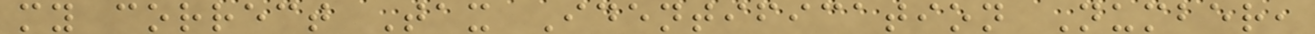my correct Tax Identification Number,
